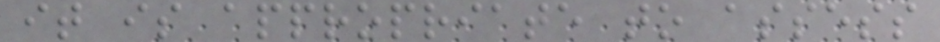it is appropriate to assess
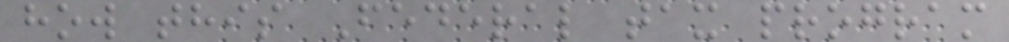how this Federal tax program
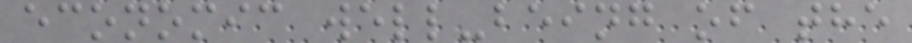economic well-being of the
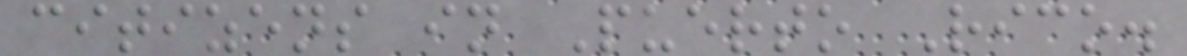citizens in Puerto Rico.
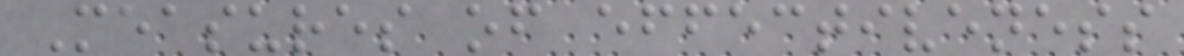Measures of effectiveness
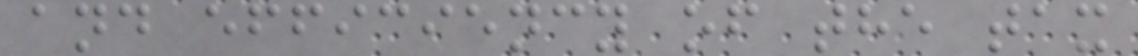and efficiency of the tax
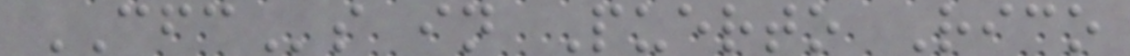CFCs in Puerto Rico
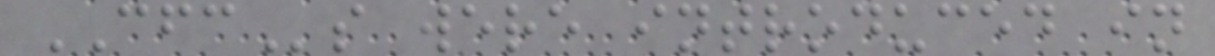CFCs were introduced in
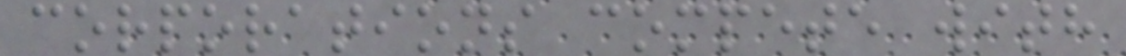corporations compete with
